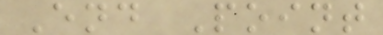End Point
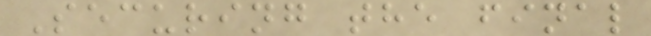Securing the final
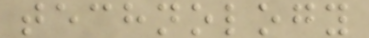technology
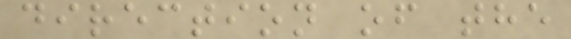direction of the
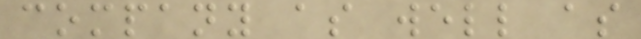company as well as
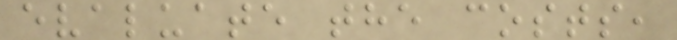evaluate the costs,
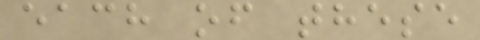each of these
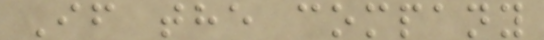If the company
